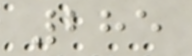285
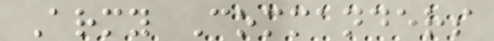Army Commanders
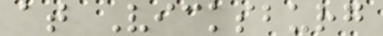at Vicksburg
